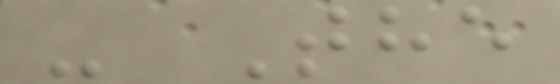- The
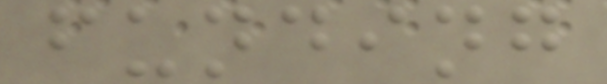funding
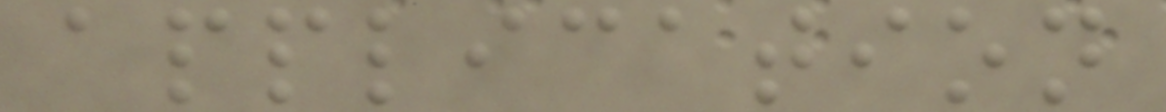application
